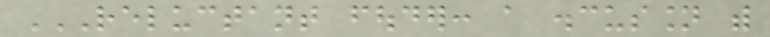RELUCTANT FOUDER: A DISCUSSION WITH
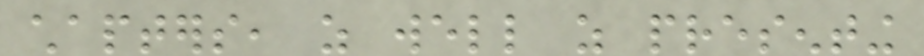chapters, as well as presenting
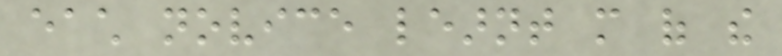each novice learnt more of the
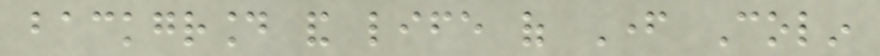background and life of Father Colin
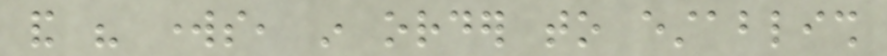and his works, in order to establish
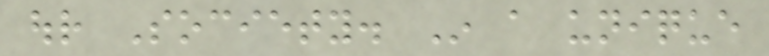our Society. In a unique
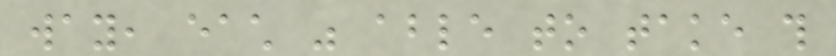way, each was able to take this
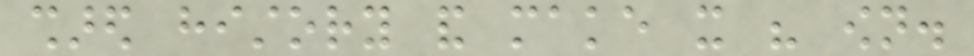shared history and make it his own.
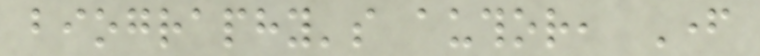biography's author, Father
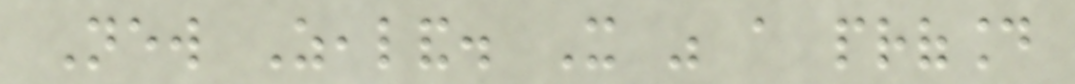New Zealand. It was a profound
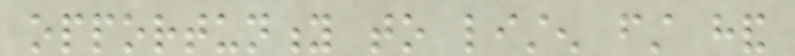opportunity to listen first hand
